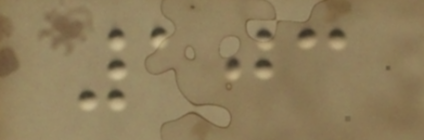103
